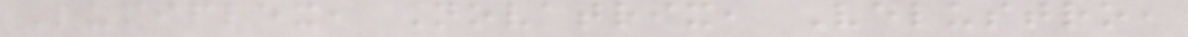Lumiflex, Novatrix, Velustro,
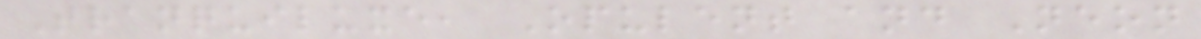Tranquiluxe, Opulent and Neon
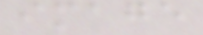image
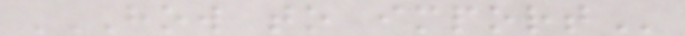HOW TO IMPORT
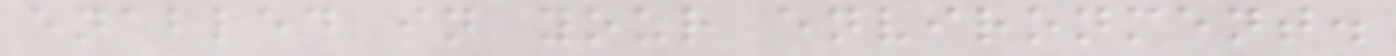enabled in your environment.
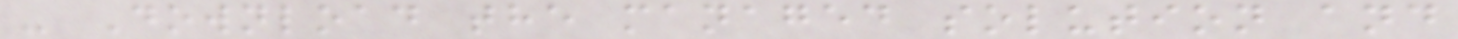- Download the managed solution and
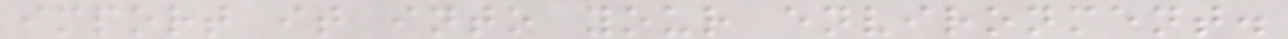import it into your environment.
